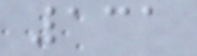131
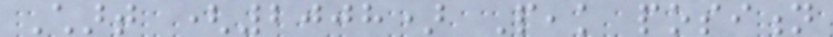Chart (2008) Peak position
